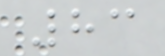83
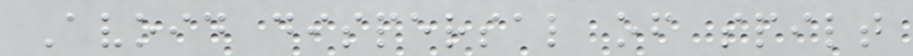Avoid dispersal of spilt
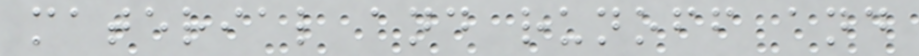material and runoff and
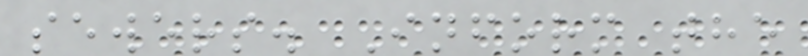sewers. Inform the
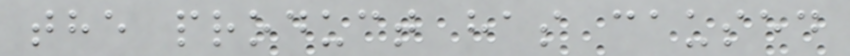the product has caused
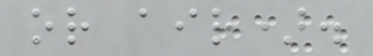or air).
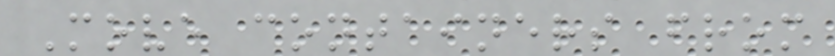Move containers from
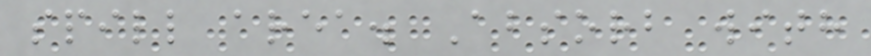spill area. Absorb with
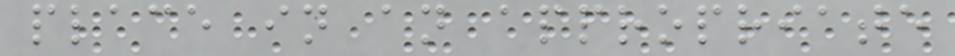place in an appropriate
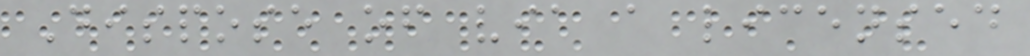Dispose of via a licensed
